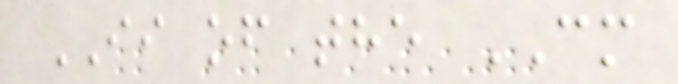II of the CM
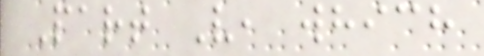Part V, which
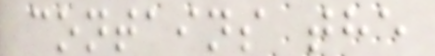contains the
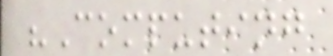"Computing
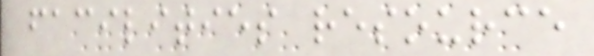facilities resource
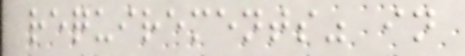requirements" in
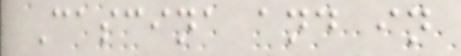Cascina and in
